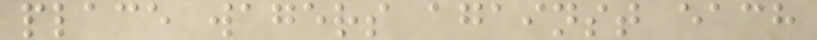place wagers against each
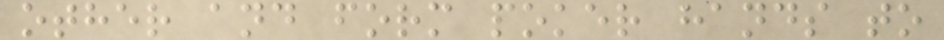other and form poker hands to
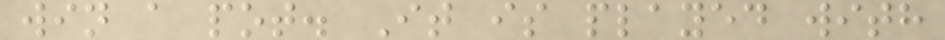win a pot. It is played with
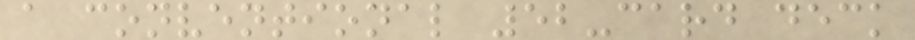a conventional 52-card deck
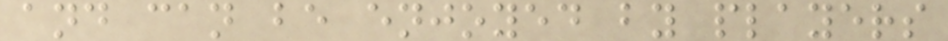and can be enjoyed by players
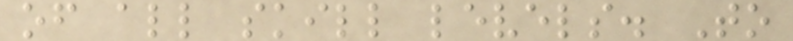of all skill levels. To
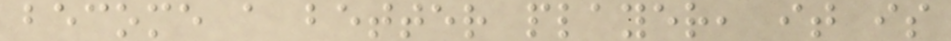become a better player, it is
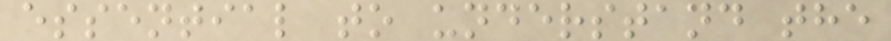essential to understand the
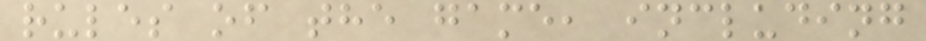rules of the game, including
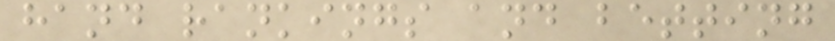hand rankings and betting
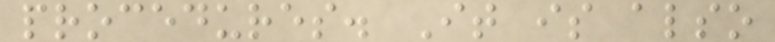procedures. It is also
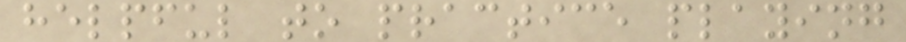helpful to practice playing
